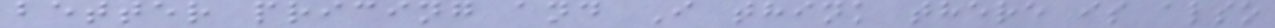better pricing and I think there is also
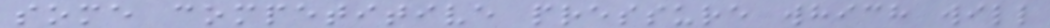some competitive pressure which will
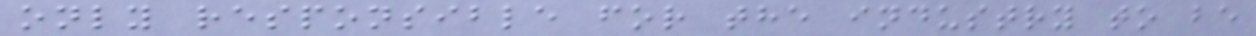only responsible for the industry to be
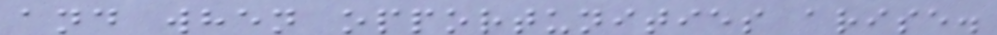and when opportunities arise.
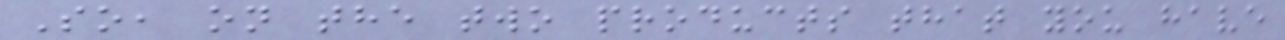So, on the two products that you have
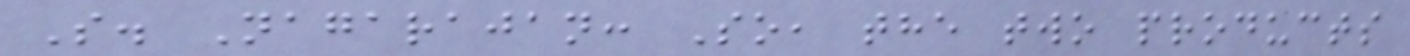S. Nagarajan: So, the two products
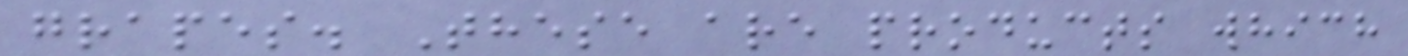grapes. These are products which
